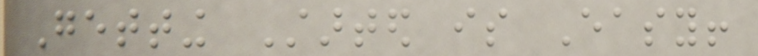Getting Started is Easy!
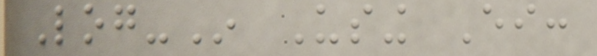Log-In Using Either:
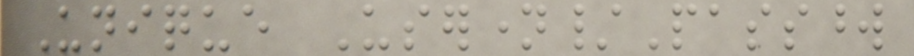Unique Username/Password
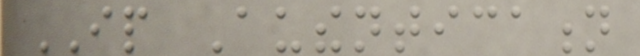IP Authentication
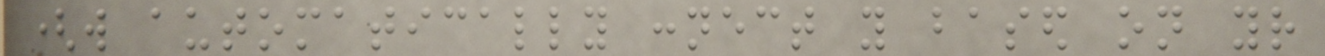(will automatically connect you based on your
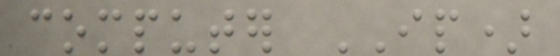computer IP)
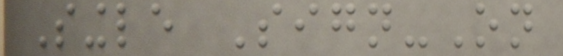Single Sign-On
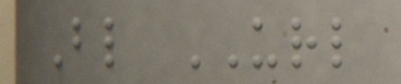Blind URL
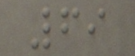69
